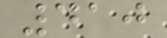410
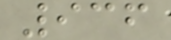936
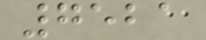7521
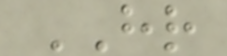HR
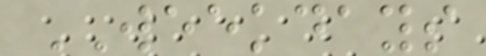WEEKDAYS
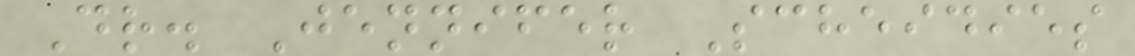Dr. Jennifer Scheidies
